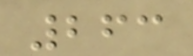263
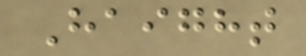Haight
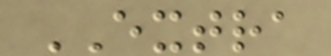EXTRA
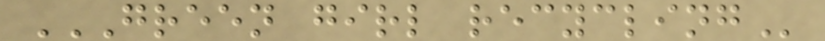GREEN GIRL RECYCLING
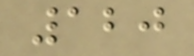120
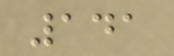141
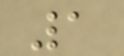1
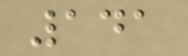141
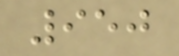950
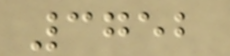3752
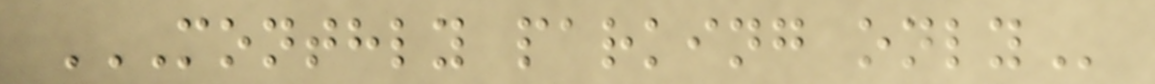MONTHLY PARKING ONLY
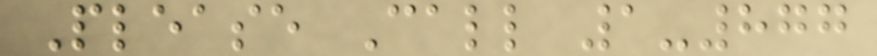Please Call 1-877
